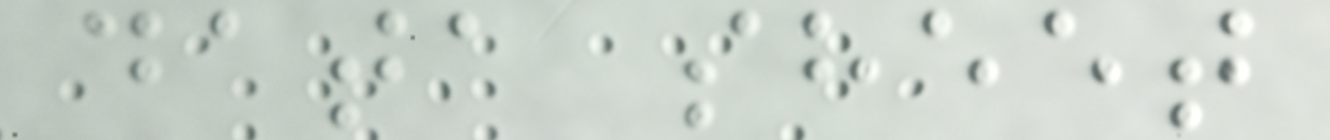data sheet
